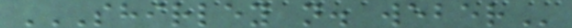SHIRLEY N. WEBER
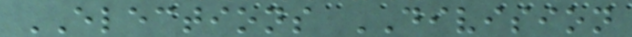ELECTIONS DIVISION
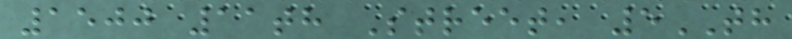1500 11th Street, 5TH
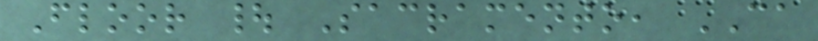Floor | Sacramento, CA
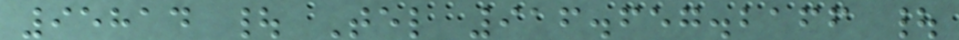95814 | Tel 916.657.2166 |
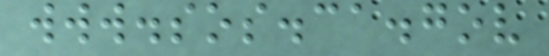www.sos.ca.gov
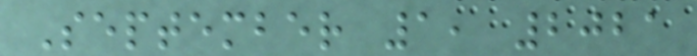September 1, 2021
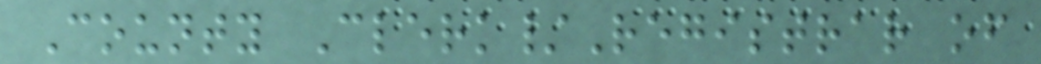County Clerk/Registrar of
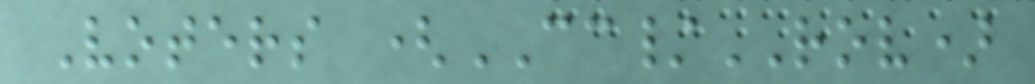Voters (CC/ROV)
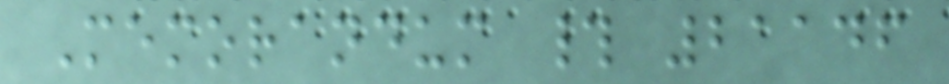Memorandum # 21146
